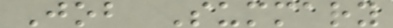Job Summary
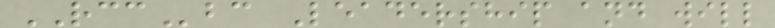RCCbc Leadership and will
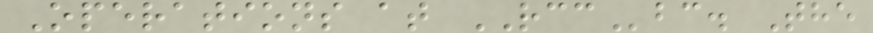Operations at RCCbc. The
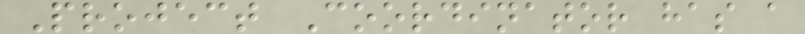Project Coordinator has a
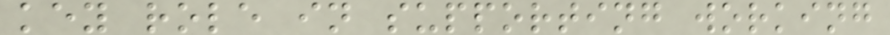key role in supporting working
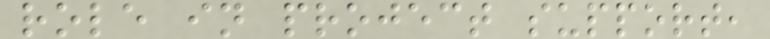role in project support,
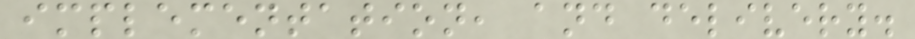implementation, and delivery.
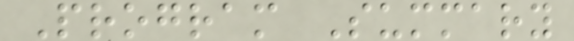Program Summary
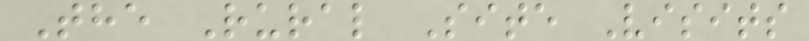The Rural Site Visits
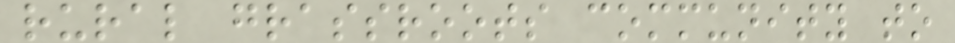rural grassroots community to
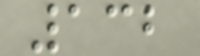132
